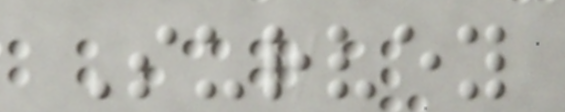Survey
